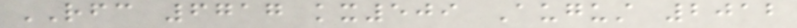RFC 6717 kx509 August 2012
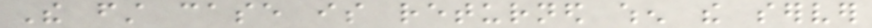The first case is returned when the server
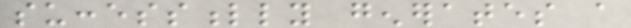successfully generates a
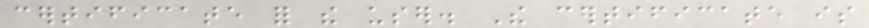certificate for the user. The certificate is
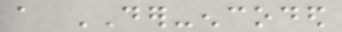a DER-encoded
